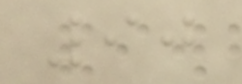90
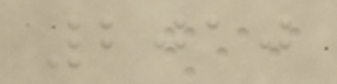2010
